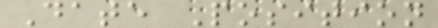Date Position
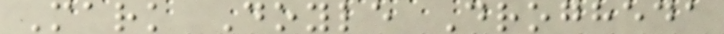Mark Doyle Drogheda
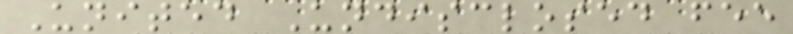United Undisclosed fee
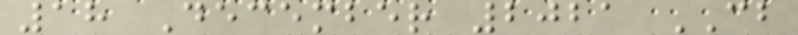18 December 2021 CB
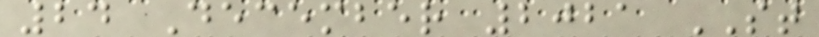24 December 2021 ST
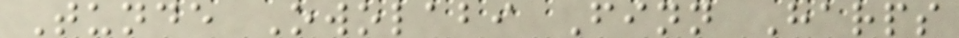Tunde Owolabi Finn Harps
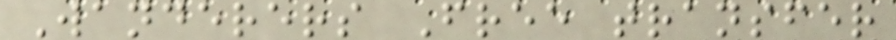Wanderers Free transfer
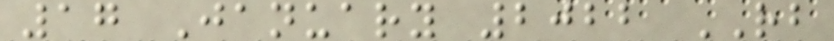17 January 2022 RB
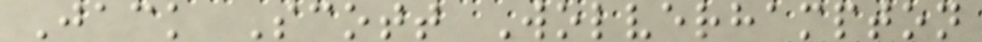Jack Scott Wolverhampton
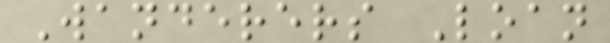Wanderers Loan
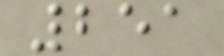251
